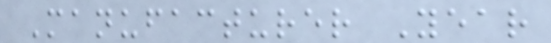Manufacturer Year
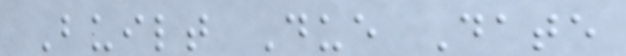Built Due Date
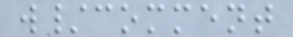w/comment
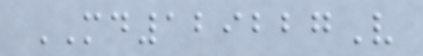MD129227V
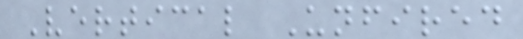Vertical Unfired
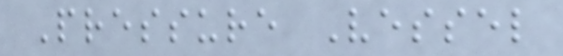Pressure Vessel
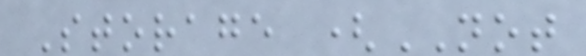Storage (NOT
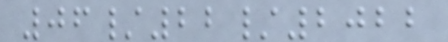06/22/2022
